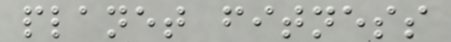planet fitness
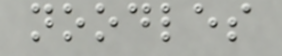noodles
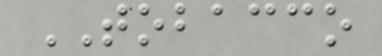TOBACCO
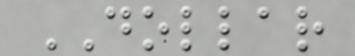DOLLAR
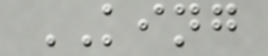KING
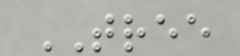TREE
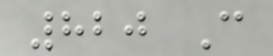820 C
